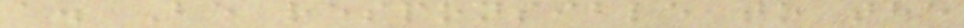a. Be responsible to the
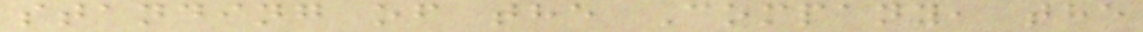standing of the Company, the
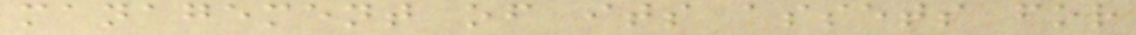management of its assets for
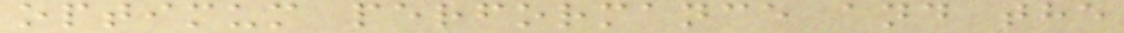optimum performance and the
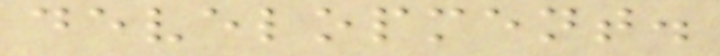development.
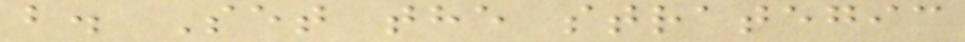b. Set the strategic
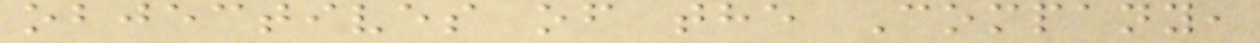objectives of the Company,
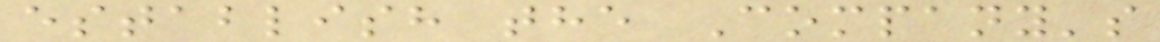establish the Company's
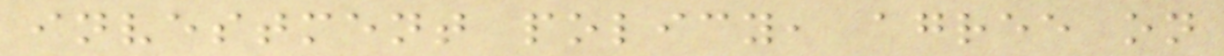investment policy, agree on
